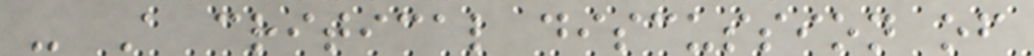- A critical discussion of
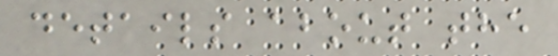details about the
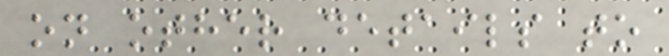on other details to
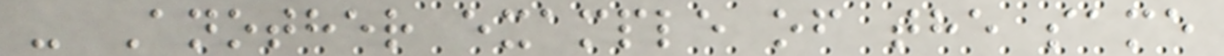- Another example of the same
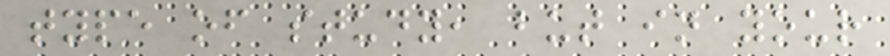type of study, but in your
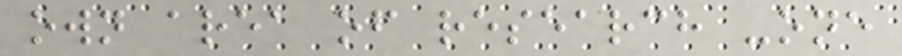own area of research -one
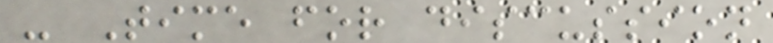- Time for discussion
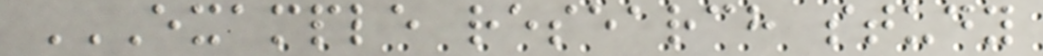EXAMPLE RESEARCH STUDY
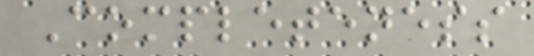Completeness
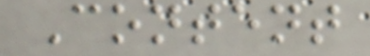Content
